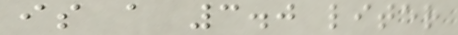is a 3.0 liter
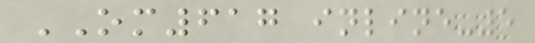OM617 inline-5
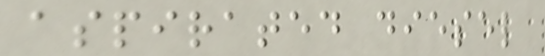aspirated diesel
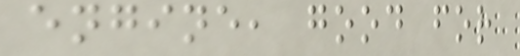engine, good for
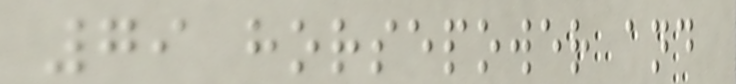79 horsepower and
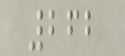262
